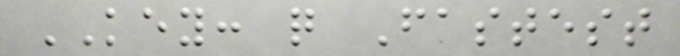KEY: q Fastest
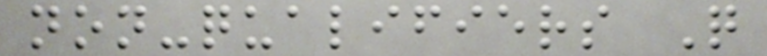non-qualifiers Q
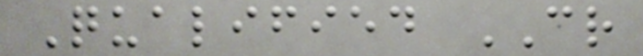Qualified CR
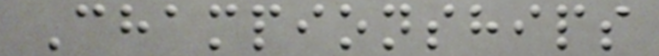Championships
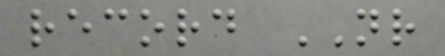record NR
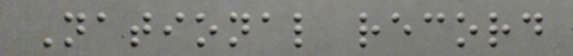National record
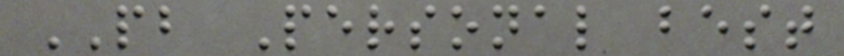PB Personal best
